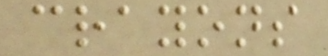crayons
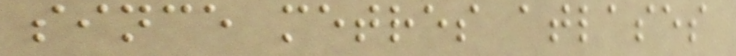since metres atlases
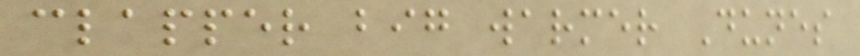clapper big warmer Dunes
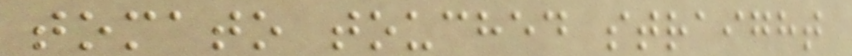tomato touched straight
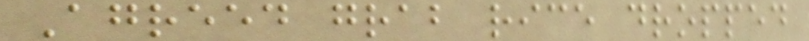Agreed grab rice dropped
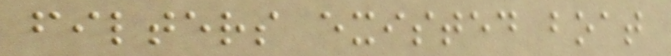filters existed boat
